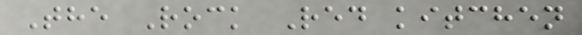The Rock Red kitchen
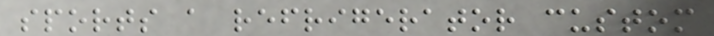sports a refrigerator custom
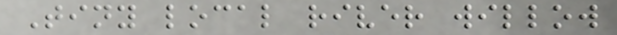Tiny local river willow
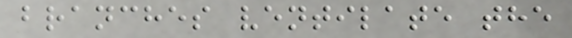branches ventilate the
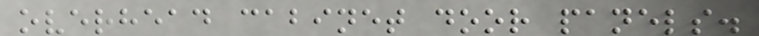overhead cabinet door panels.
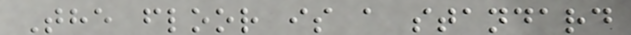The floor is a standard
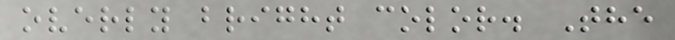overly bright color. The
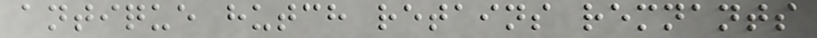antique hutch retains remnants
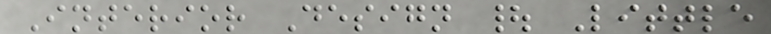Interior Design | Little
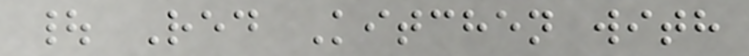| Red Kitchen with
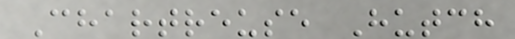Chartreuse Hutch
